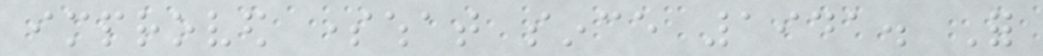improved somewhat since 1941. For
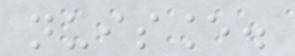nuisance.
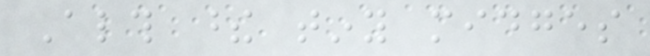Although these tiny midges
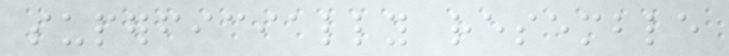superficially resemble
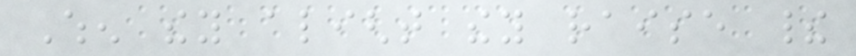When they alight they raise their
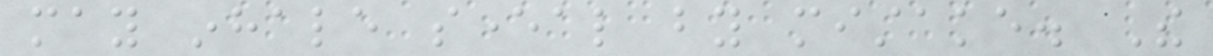may inhale several by mistake. The
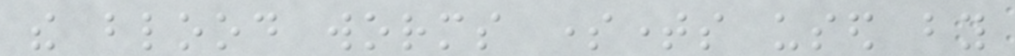the blood worms sometimes used by
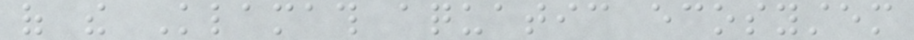of the Klamath aquatic ecosystem
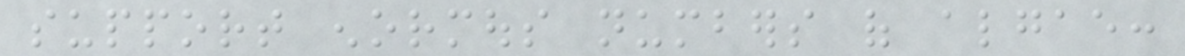support enormous numbers of algae:
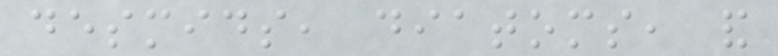desmids, diatoms, and
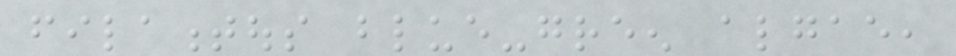filamentous blue-green algae,
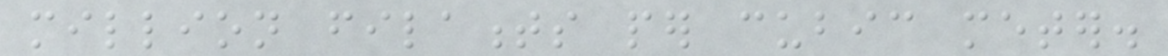million filaments per cubic meter.
